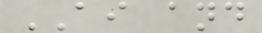AI and
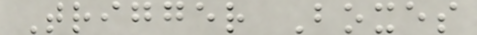Trigger Boxes
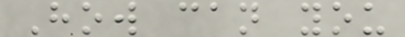How can you
